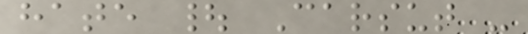hate | Carsut -
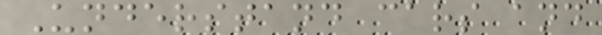Understand cars and
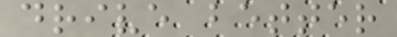drive better
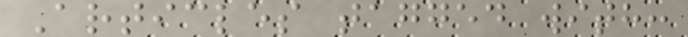Articles tagged with:
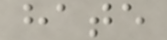hate
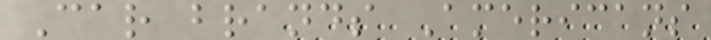Car brands Americans
